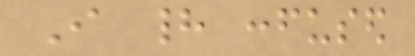I had confused
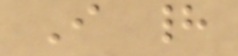I had
